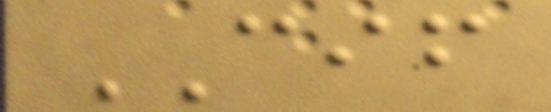CIF
